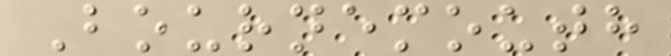Bournemouth
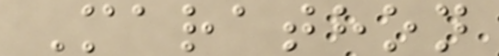Marathon
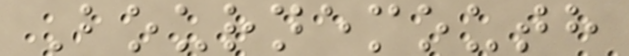Bournemouth
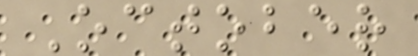October
